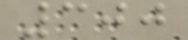300
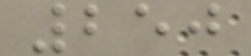250
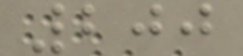200
